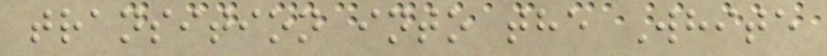transition into the White
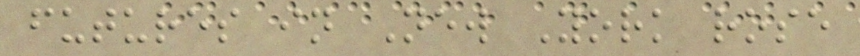futures in New York rose
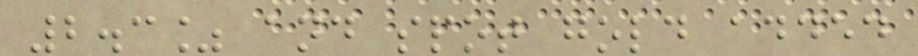2.3% and spot gold added
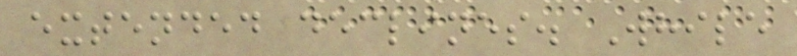extended declines. While
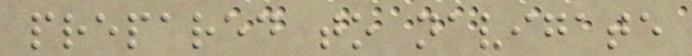prepared to navigate
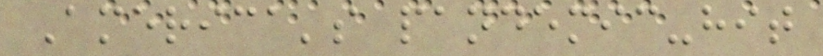America's pandemic-hit
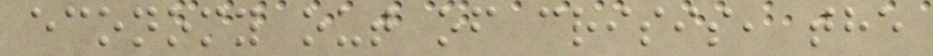economy out of crisis, the
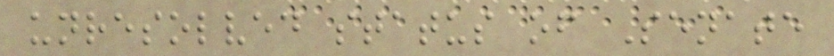unresolved status of Senate
